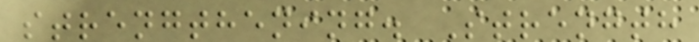strengthening. Strength
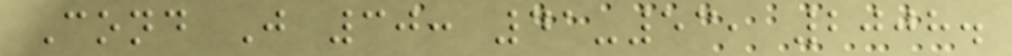Cond J 30: 41-53, 2008.
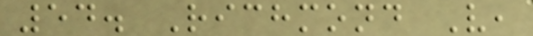54. Richmond V,
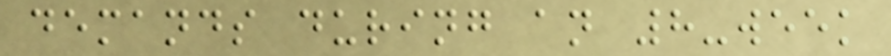demands during an 8-week
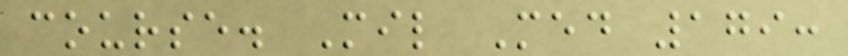course. Mil Med 179:
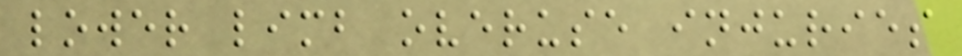lower limb overuse injuries
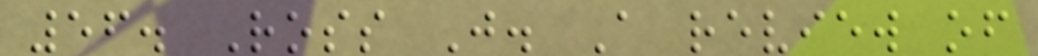56. Ross J. A review of
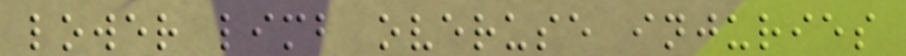lower limb overuse injuries
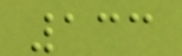133
